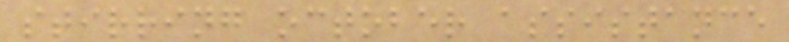stirring october assistance
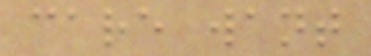care want
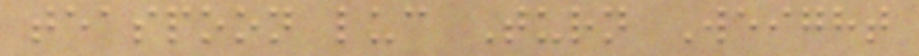teaspoon luc Turn Weight
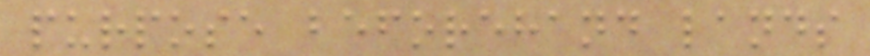purpose beforehand lands
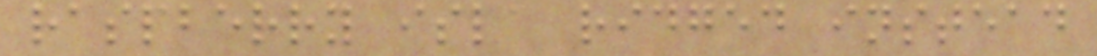raspberry isla ridged instead
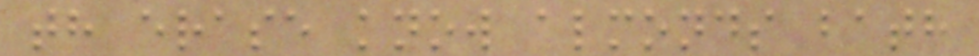th erase know almonds bath
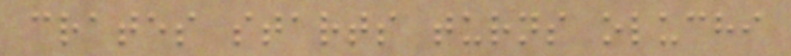crates starts turns oluchi
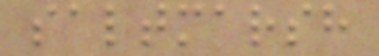saltmarsh
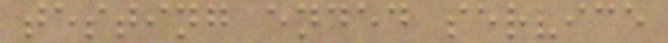testing ended service
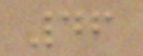46
